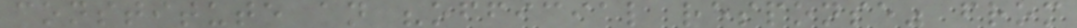constitute an "official response" from
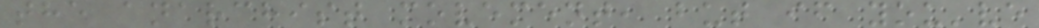the anarchist movement, but if you've
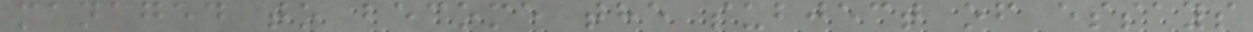managed to become the subject of essays
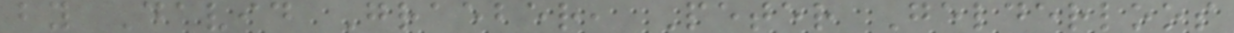by David Graeber, Peter Gelderloos
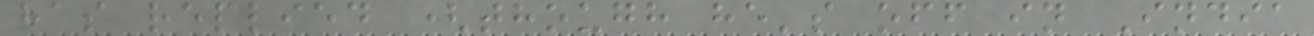has replied (though he's off in India
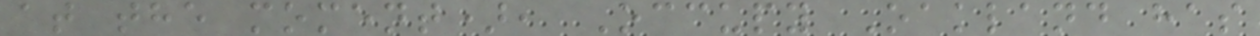at the moment), Occupy Oakland has
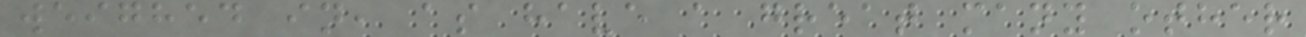weighed in, as have a great many other
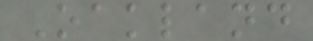Oakland
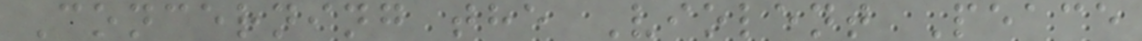Concerning the Violent Peace
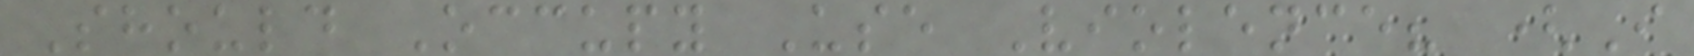Should Occupy Use Violence? (I
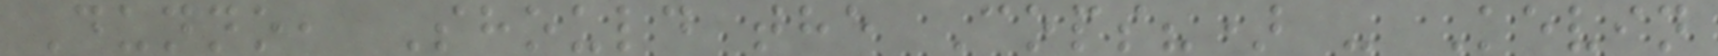Dunno, Should the Cops?) - Kevin
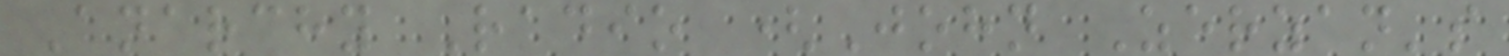Anarchy Radio (John Zerzan's
